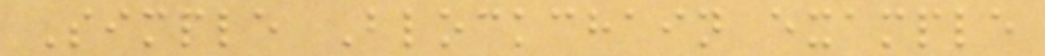Simple Blockchain example
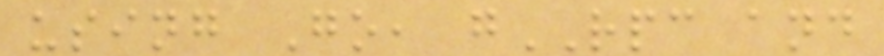using Go, gRPC and
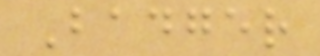Badger
